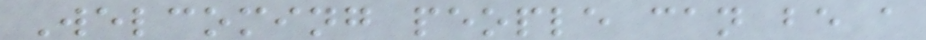Welcoming people can be a
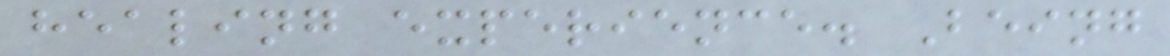healing experience. Being
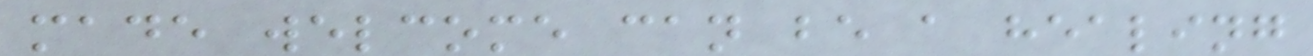made welcome can be a healing
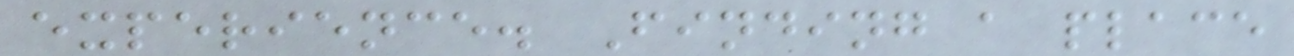experience. Finding a place
